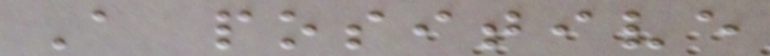A positive
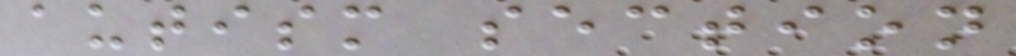autism section
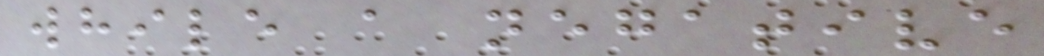while a negative
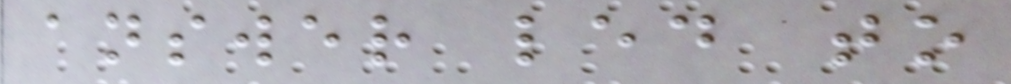answer led to
